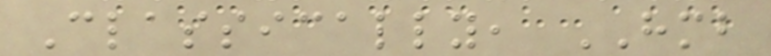Classically, HMB
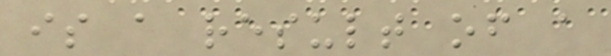is a result of a
